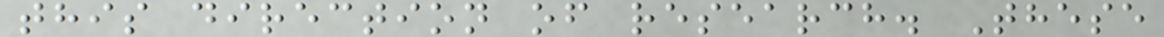this direction of research. These
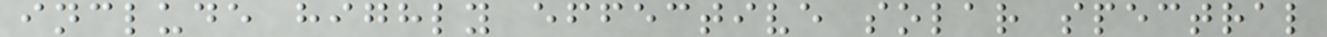include highly effective solar spectral
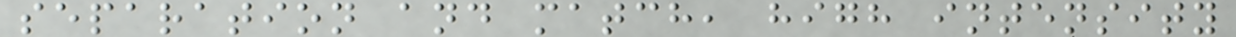separation and match, high intensity
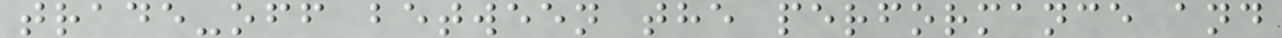trade-off between the performance and
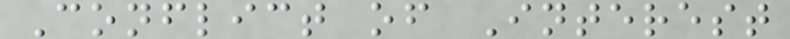Conflict of Interest
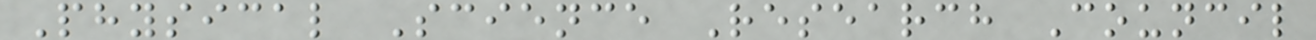Physical Science Research Council
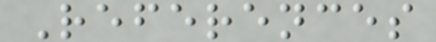References
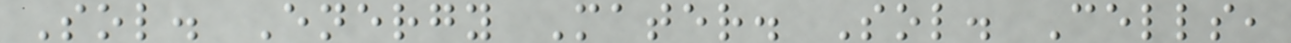Sol. Energy Mater. Sol. Cells,
